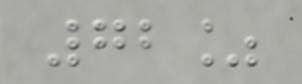72%
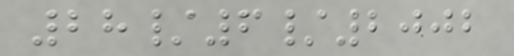28/6/2002
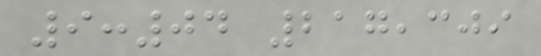9:04 217,309
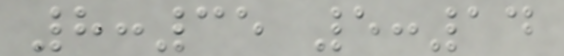8:35 5:14
